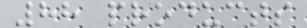88 products
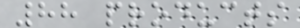88 products
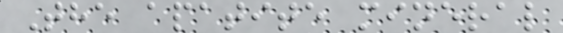The apatite mineral
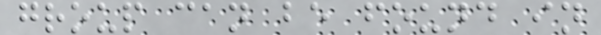group can be found in
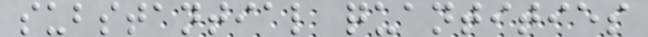substantial quantities
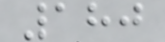180
